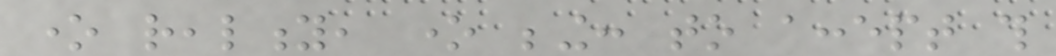one reality, one being: to accept this
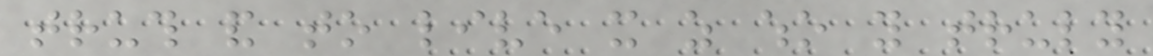truth and to live it as who you truly
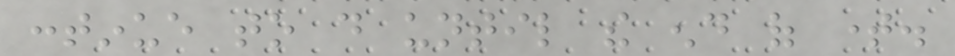continue to do until the end of time.
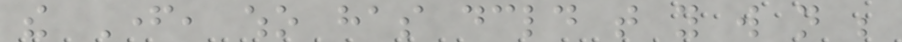the Father, who has declared that you will not be
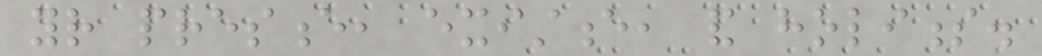your presence, existence, and holiness.
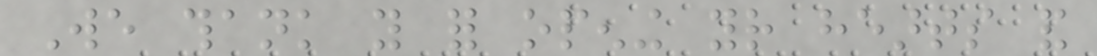We thank you for opening your hearts and
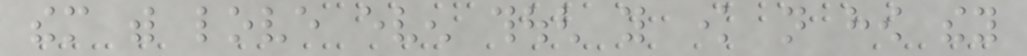them with love even though you know not how they
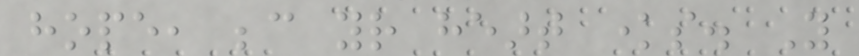hope, because your heart knows. You
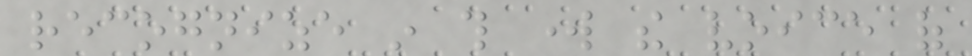recognize in this work the voice of
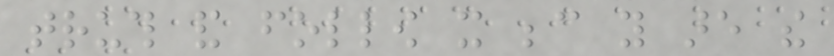truth and follow it because you are the
